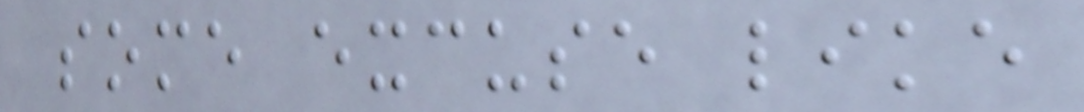some excuse like
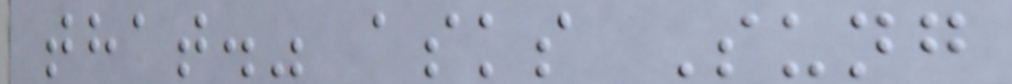that." asks Sung
